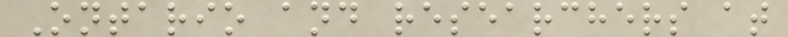Ontario and researchers at
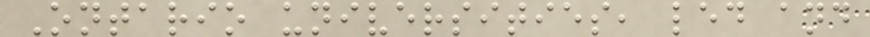Ontario universities, led and
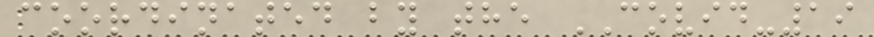coordinated by the COVID-19
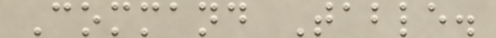Command Table.
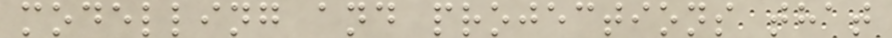modelling and projections that
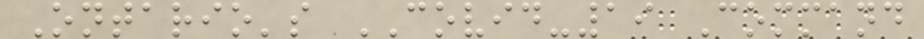Ontario's COVID-19 Command
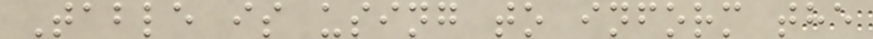Table is using to inform the
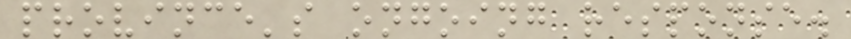province's ongoing response.
